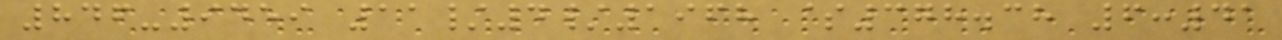846-9459 11/4/1968 $378.38 6:41
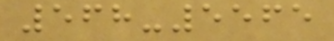568-5565
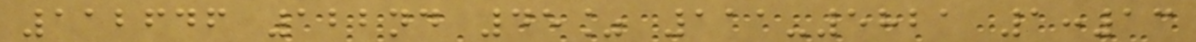112646 122nd 45% 111-5821 1:13
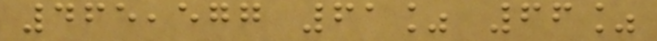465,577 61% 66%
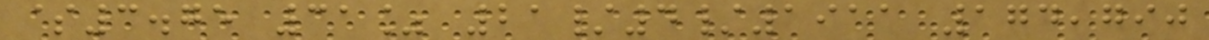$3.75 31% 21/4/1911 174,790
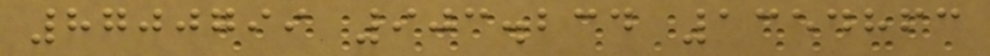8700799 903.234 1354863
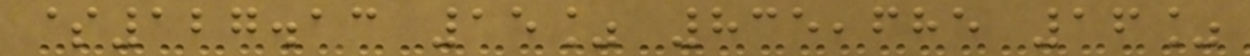$127.13 15% 835,685 16%
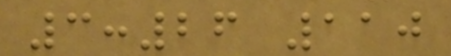3:26 110
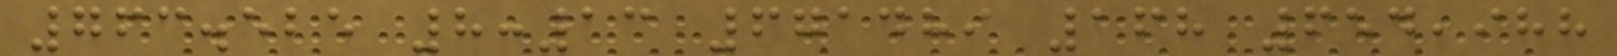763.525 8:13 671489 168 654,988
